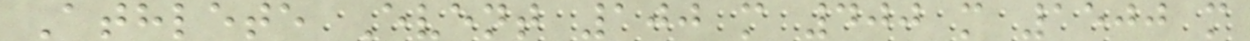Athlete Event 100 m 400 m 1500 m
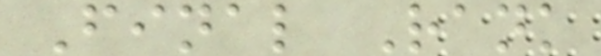Final Rank
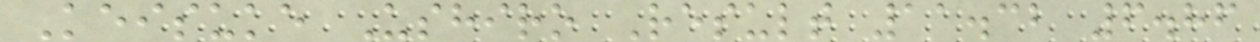Keisuke Ushiro Result 11.32 6.86
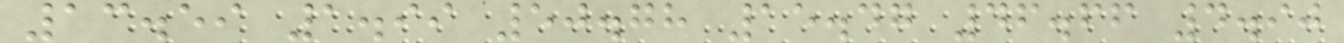13.59 1.99 50.78 15.47 46.66 4.90
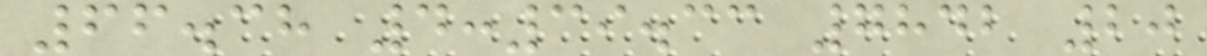66.38 4:39.33 7842 20
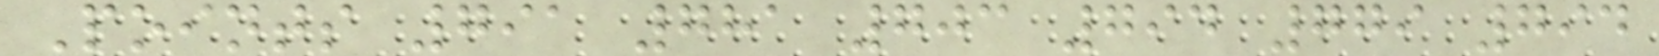Points 791 781 703 794 779 794
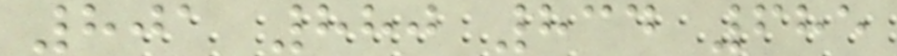801 880 834 685
